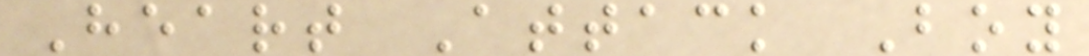Heart Attack Boy
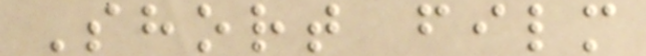Short film
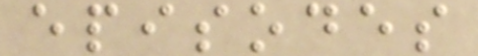episodes
